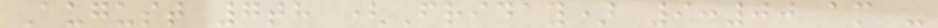August 7th (Friday) 9:00 am -
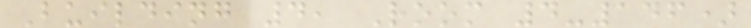Building 4, Room 4-146)
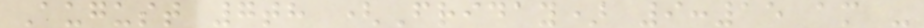August 7th (Friday) 9:15 am -
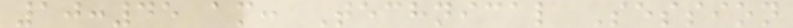10:45 am: Technical Session
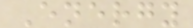Energy
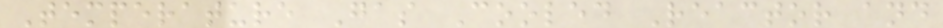Temperature Gas Cooled Reactor and
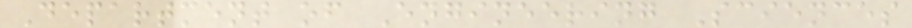Department of Engineering Sciences
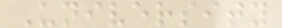University
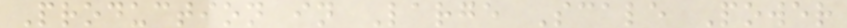Production in Large Scale Power
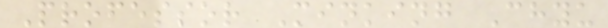Professor Minking Chyu
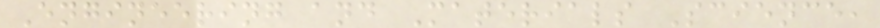Engineering and Materials Science,
